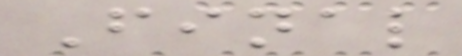Final
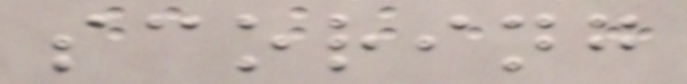scoring
